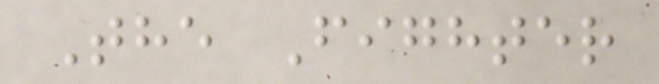The Fighter
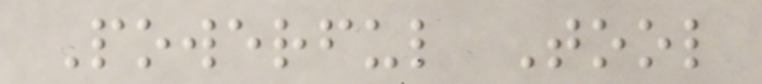Powerful Tool
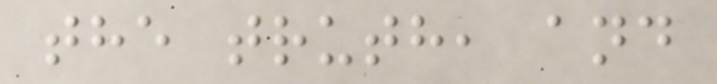the truth, and
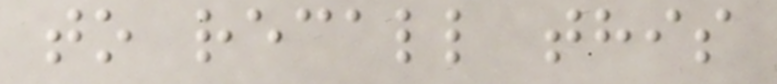to recall this
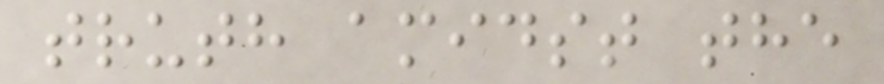truth amidst the
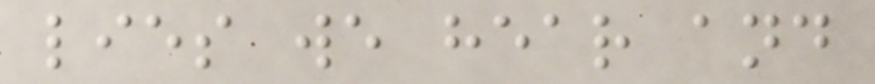lies we hear and
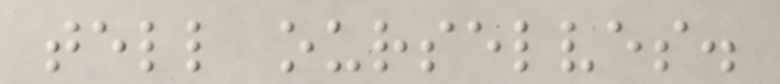tell ourselves.
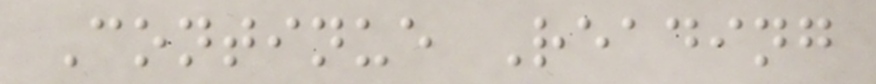Continue Reading
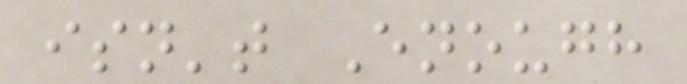isn't Enough
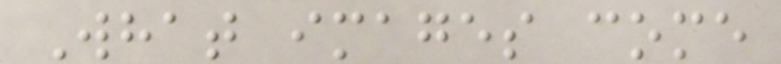What images come
